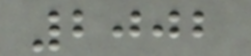2002
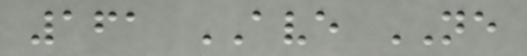161 AVE NE
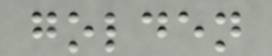golden
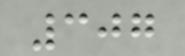307
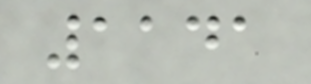1141
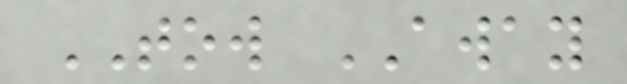TOW AWAY
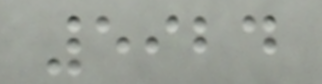5924
